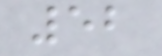52
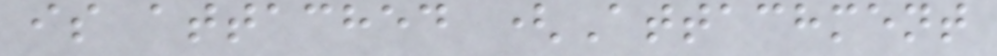is attached (Attachment
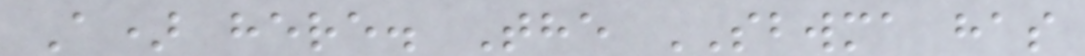A) here. The SBWMA has
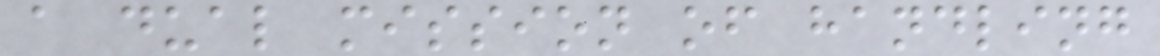a dual mission of handling
